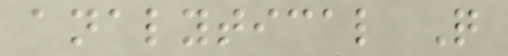analytical Q
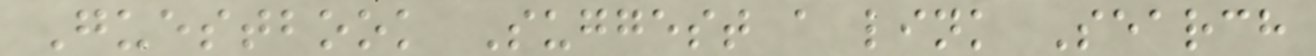Guestbook Suggest a link Search
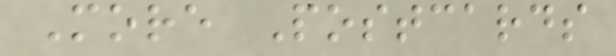More Postcards
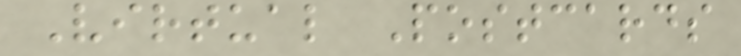Virtual Postcards
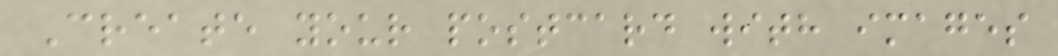Create your postcard with images
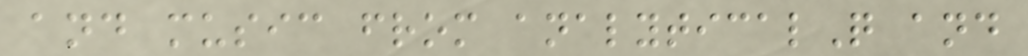and music from analyticalQ and
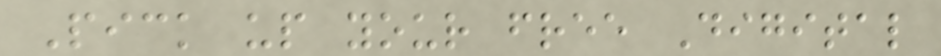Pick up your free Digital
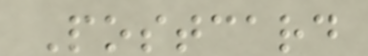Postcard
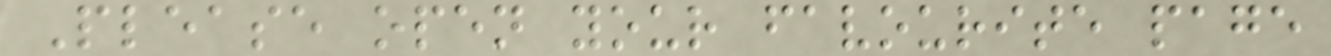Please open your favourite page
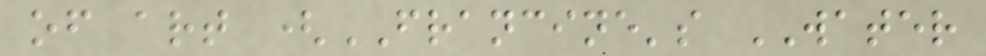of art (FRANCINE's WATER
